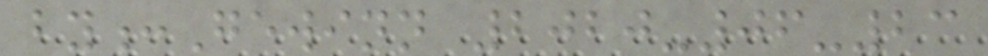by:Gewinn 2020-06-23
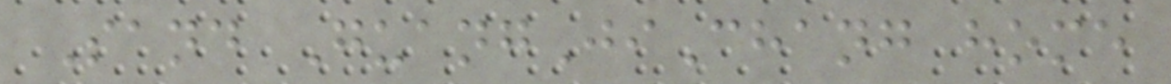Sand GuangJiChang home
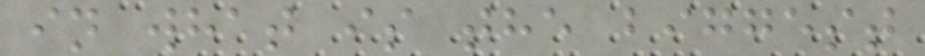in what is the biggest
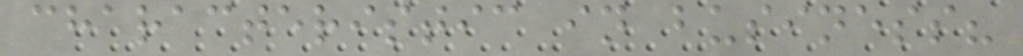characteristic in business?
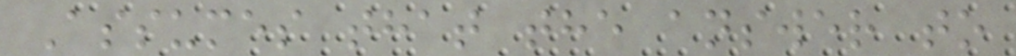Assumes that the answer to
